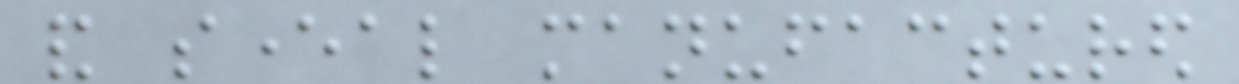and several manufactured
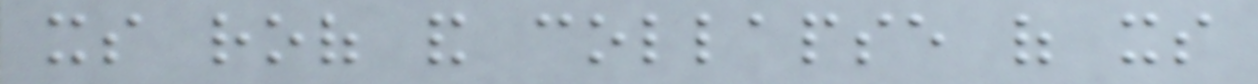its roof and collapse of its
